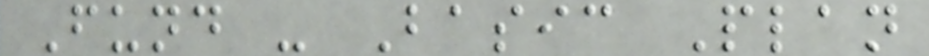Fund - Basic Plan
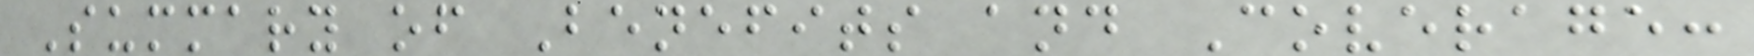Summary of Benefits and Coverage:
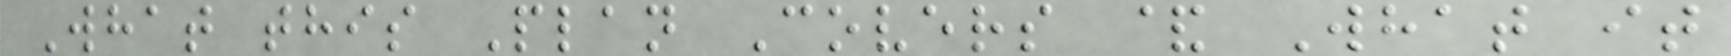What this Plan Covers & What it
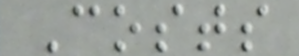Costs
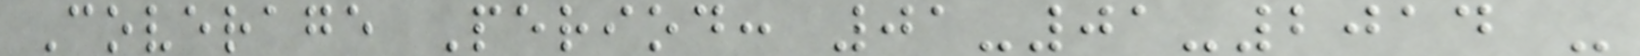Coverage Period: 01-01-2014 -
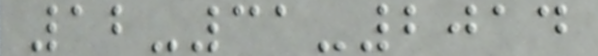12-31-2014
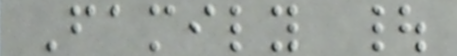Family |
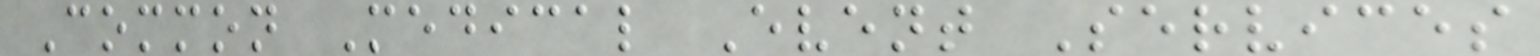Common Medical Event Services
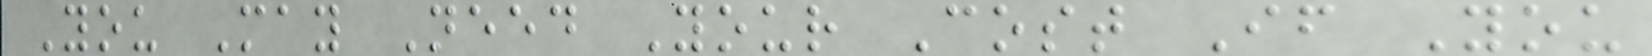You May Need Your Cost If You
